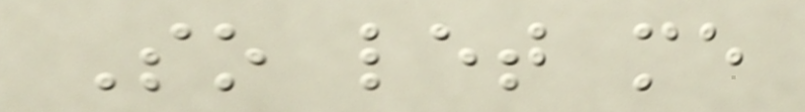So let me
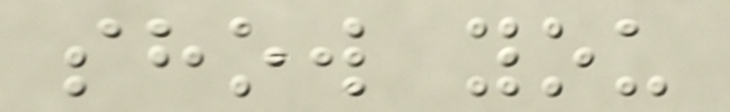show you
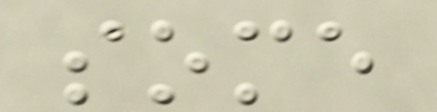some
